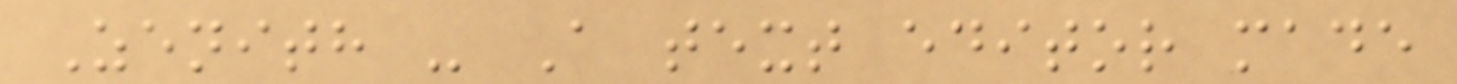Zenith - A text editor made
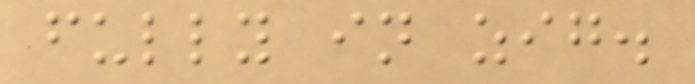fully in zig.
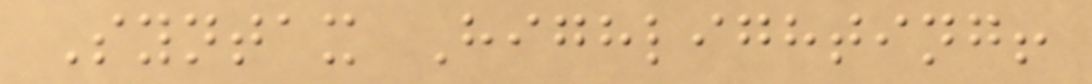Syntax Highlighting!
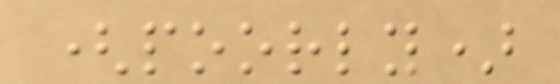(poorly)
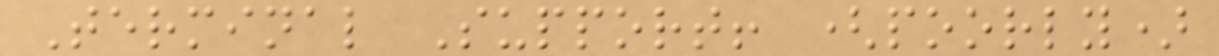Terminal Support! (poorly)
